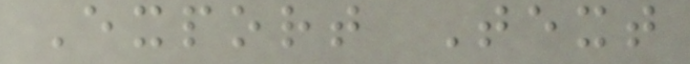Export Text
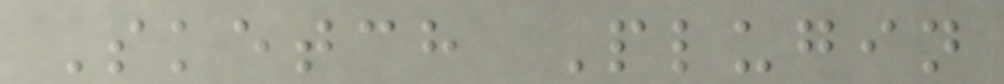Sketch Plugin
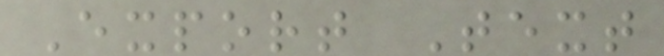Export Text
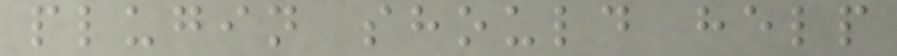plugin should help
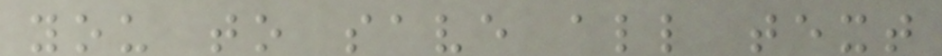you to save all text
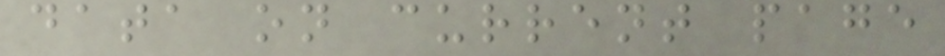data on current page
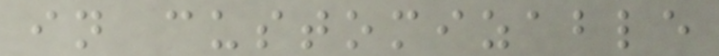in customizable
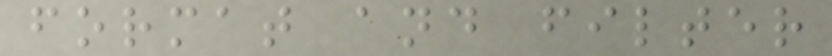format and filter
